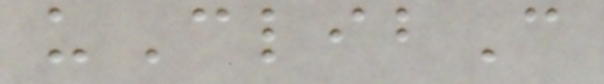uClibC
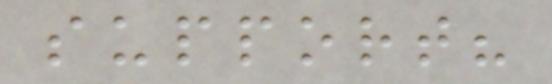support?
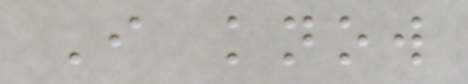I know
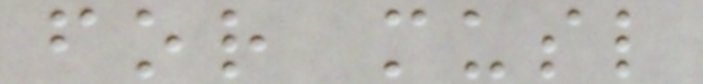for musl
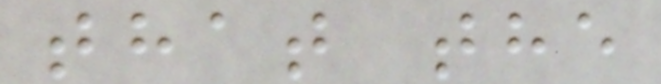that the
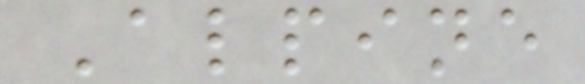Alpine
